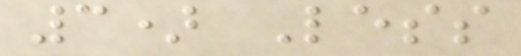3) Less
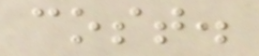cost.
